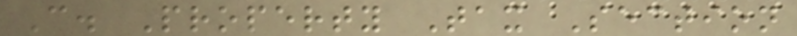C. Property Tax Section
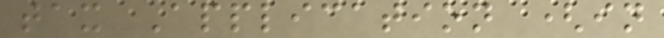tax Application (in
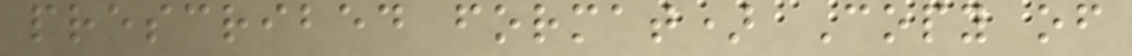prescribed format) Copy of
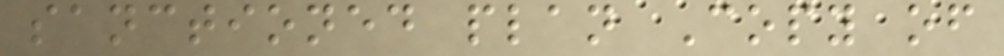sanctioned plan Copy of
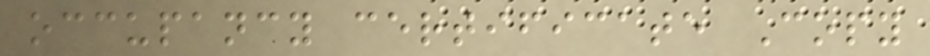occupancy certificate Copy
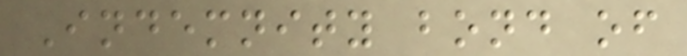Indemnity bond of
